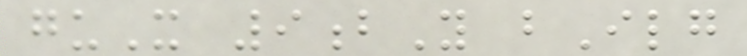guX 9bY bIlg
